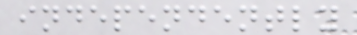independently
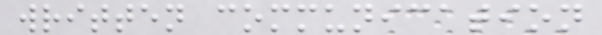written communication
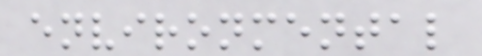environmental
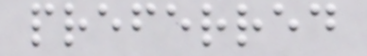preferred
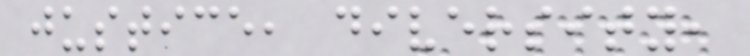justice, diversity,
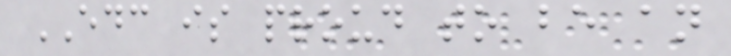EDC is proud to be an
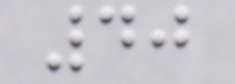40
